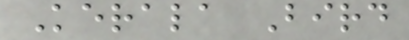Kerala Bird
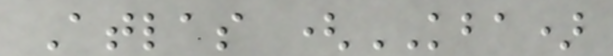Atlas (KBA)
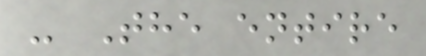- The entire
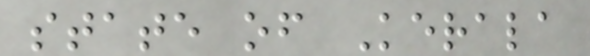state of Kerala
